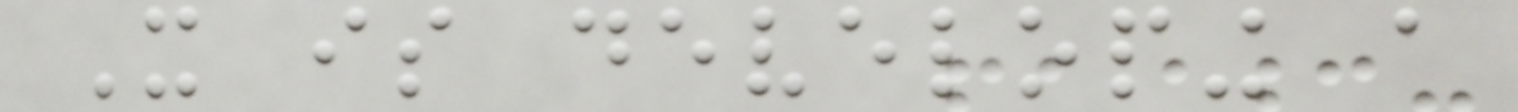It is developing a
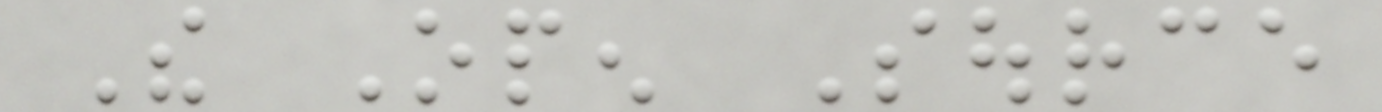The Open Source
